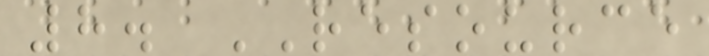8. RESOURCE
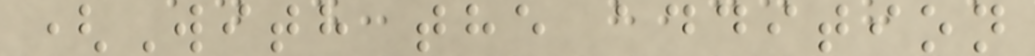(With the addition
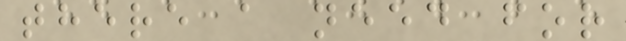there a need for
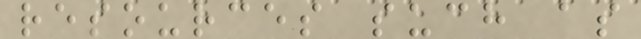resources such as
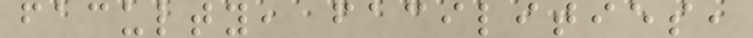faculty, facilities,
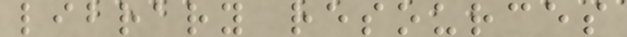library resources
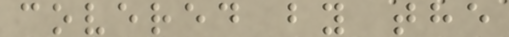covered by the
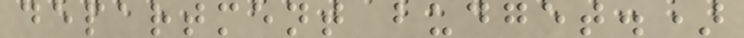department budget.)
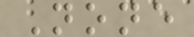None
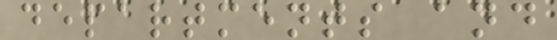departments and
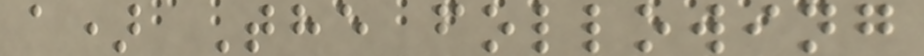a) The following
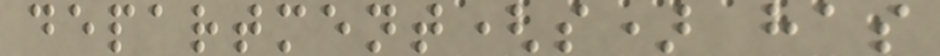department(s) has
